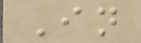In
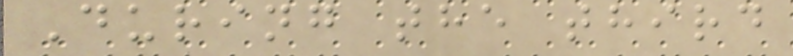During the third
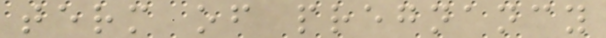term of pregnancy
